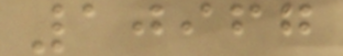10967
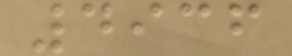4936
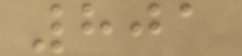801
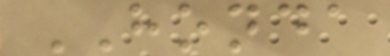HONDA
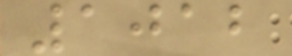1012
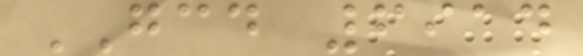GCD 6914
